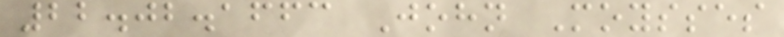22.02.1663 John Moysses
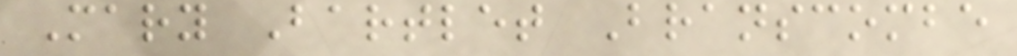Mary Bartlet Branscombe
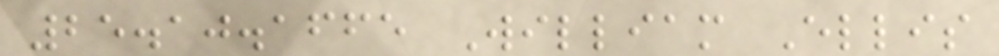25.10.1665 William Ellis
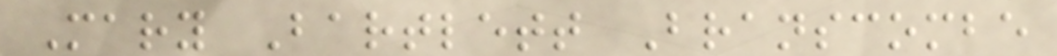Mary Bartlett Branscombe
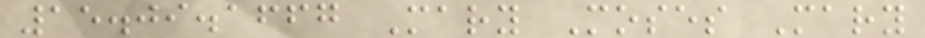15.09.1667 Mary Moses Mary
